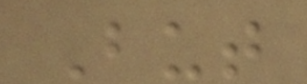But
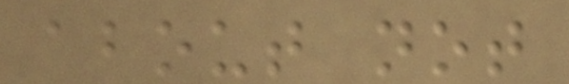about not
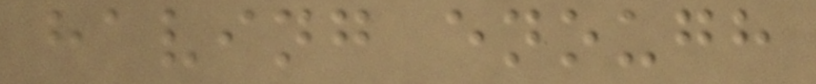having enough
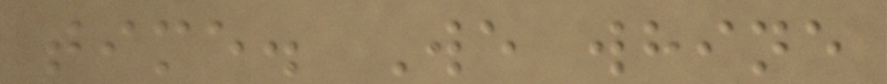time. We whine
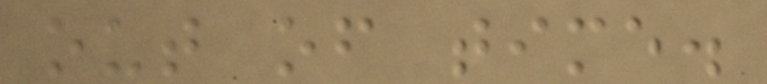out of time.
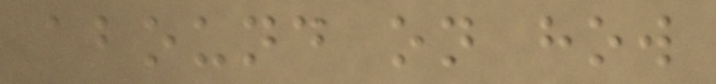abound on how
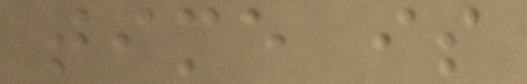time is
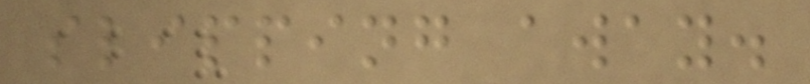slipping away.
